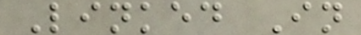Linked In
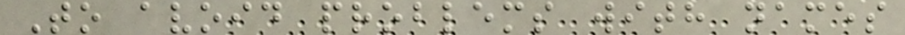To avoid problems with names
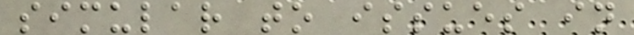simular to issues in
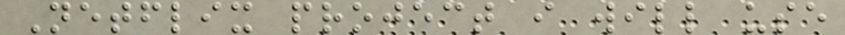Netflix project i will use
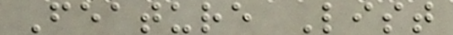Feature List
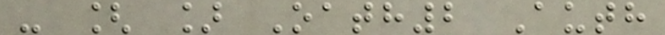- [ ] Oath2 Auth
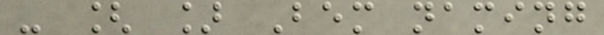- [ ] Bem naming
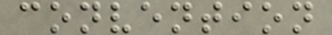convention
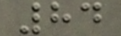84
